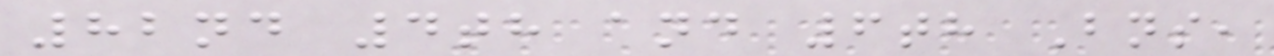82nd 4th and 6th Bns,
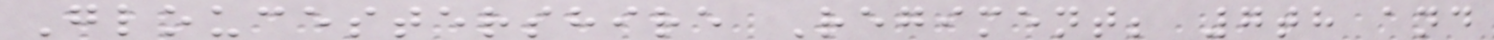Gloucestershire Regiment; 7th and
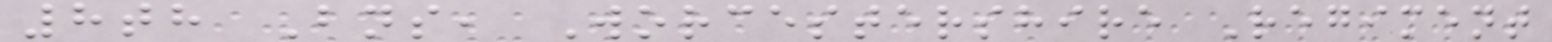8th Bns, Worcestershire Regiment
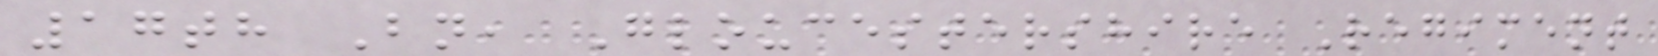17th Bn, Gloucestershire Regiment
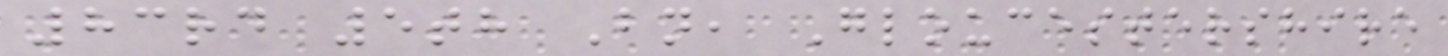83rd 5th Bn, Gloucestershire
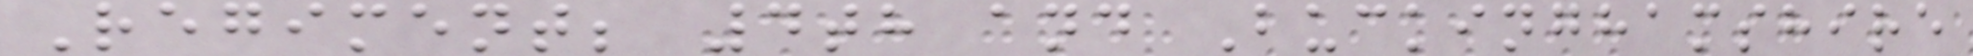Regiment; 4th and Buckinghamshire
